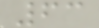63
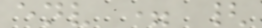env = {
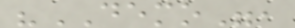"DEMO",
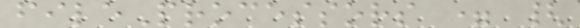fileProcessors = {
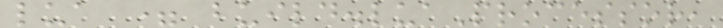lua = build.luaProcessor,
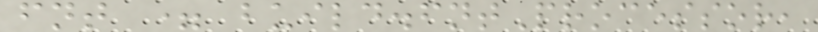fnt = build.fntProcessor,
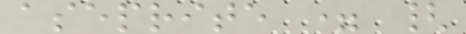aseprite = {
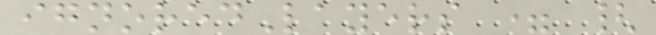ignoredLayers = {
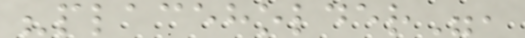"placeholder",
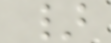}
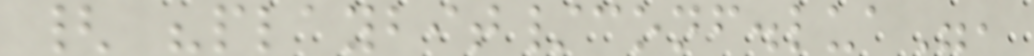{ "playbit/conf.lua",
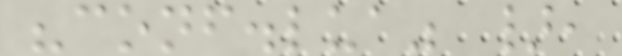"conf.lua" },
